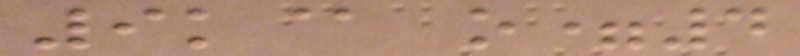9k@ o=4
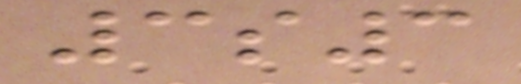3s3
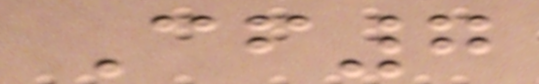Cf7
